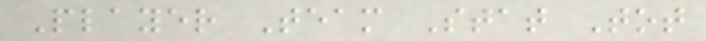Player Team Stat Tot
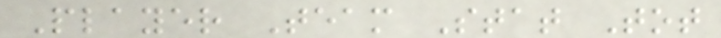Player Team Stat Tot
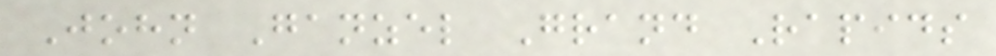John Ganzel Grand Rapids
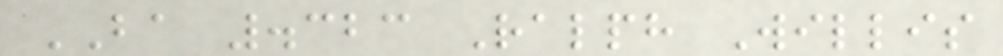BA .323 Ralph Willis
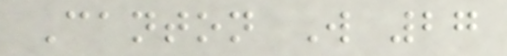Canton W 27
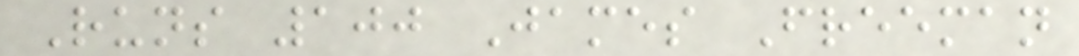Runs 100 James Freeman
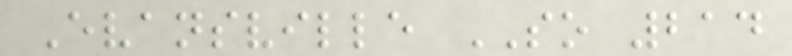Evansville SO 214
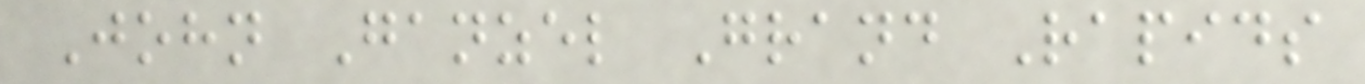John Ganzel Grand Rapids
